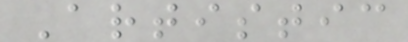Artistic
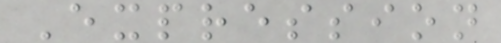Expression
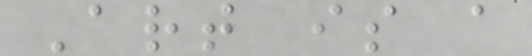Art is a
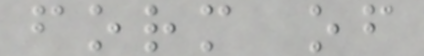form of
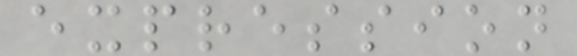expression
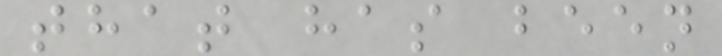that has been
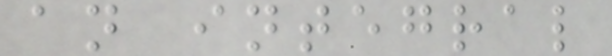an integral
